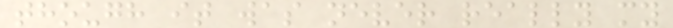though it was never really my
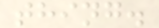thing.
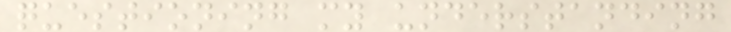questioning my understanding
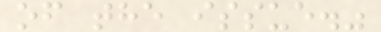of the issue."
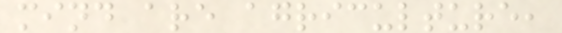mind are agriculture,
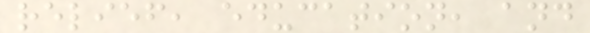relief, education, and
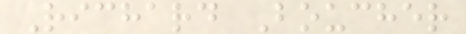Richard Boucher
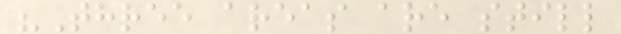"Three areas are still
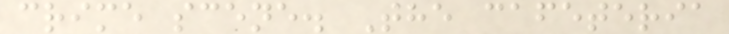crime scene. The cafeteria
